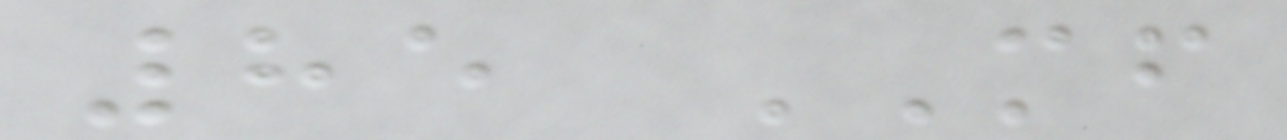85 MF
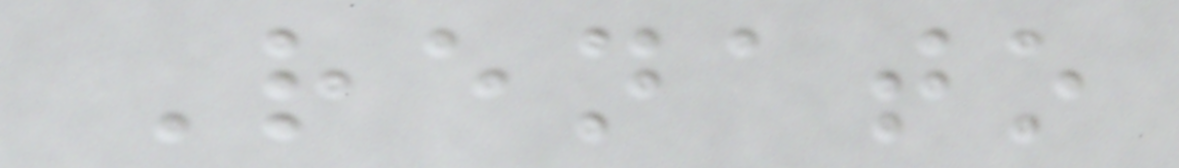Renato
